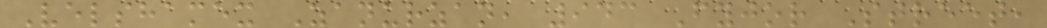Velshamex Zanurzan, 943 Fyjor Street,
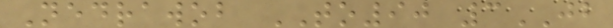Nedrawob TO90 3JB
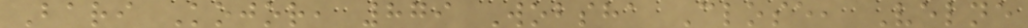Bari Kojor, 879 Wobsha Close, Velne
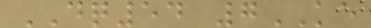DQ54 7KE
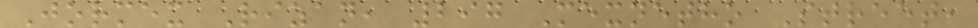Jormex Rizan, 297 Mexnetho Street,
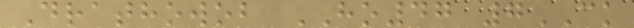Drathowob HO47 7CK
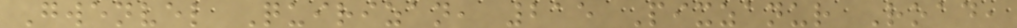Gwenvel Quirizan, 215 Pixzanur Road,
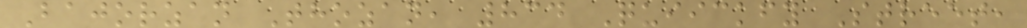Bajorzan Thozan, 834 Quiickfy Street,
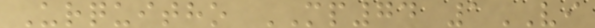Urquitho MP74 1VI
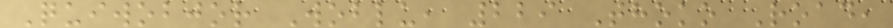Quiwobjor Woblu, 229 Thoko Road,
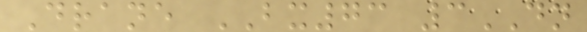Drane BX73 3DN
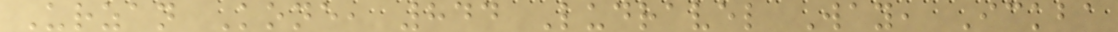Urzan Kone, 844 Ludravel Way, Ickba
